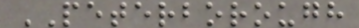PETERBOROUGH
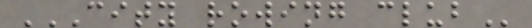CITY ROWING CLUB
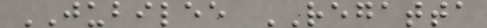JUBILEE REGATTA
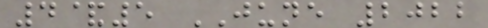4&5 JUNE 2022
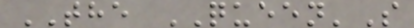THE QUEEN'S
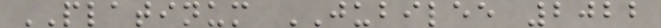PLATINUM JUBILEE 2022
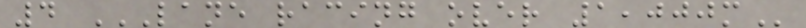4 LANE RACING OVER 1,000M
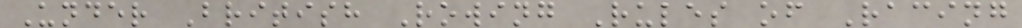Under British Rowing Rules of Racing
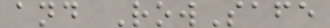and RowSafe
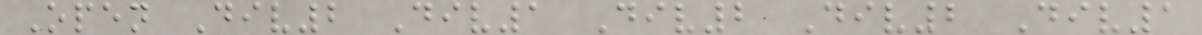Open Div2 Div1 Div2 Div2 Div1
